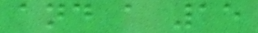and a 15
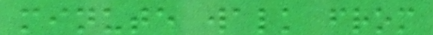minute walk from
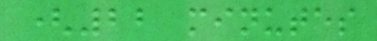(22 minutes
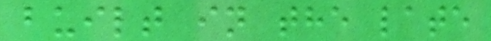built in the late
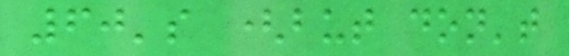60's (but don't
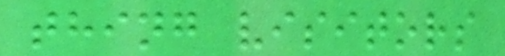thing visitors
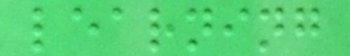learning
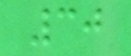30
